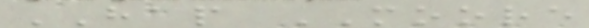HAP MOORE
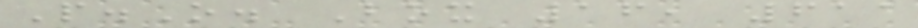P.O. Box 16, 611
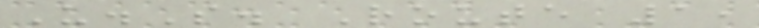U.S. Route 1,
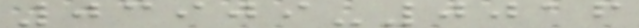03909-0016
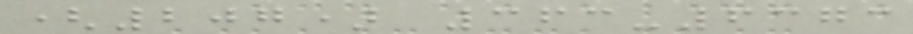(207) 363-6373
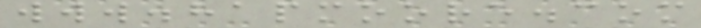www.hapmoore.com
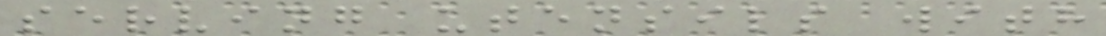serving utensils with
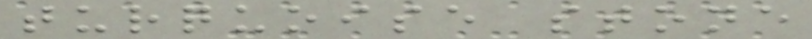turquoise stone
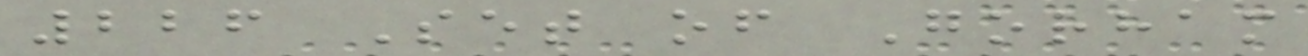226 Set of Gorham
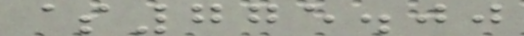$775.00
